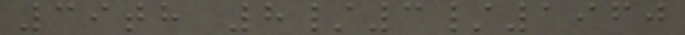39th 8/3/1960
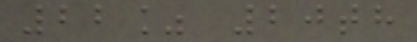22% 20th
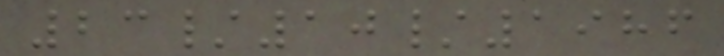23/10/1986
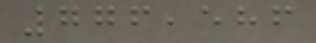776,586
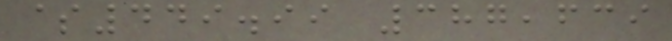$449.99 387,639
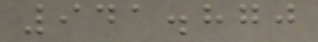941.870
